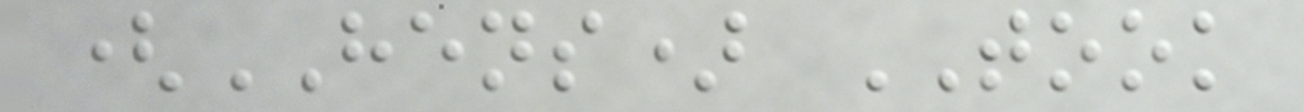(HENS) TOOK
